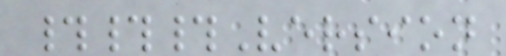###Version
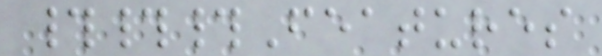###Features
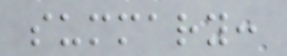summary:
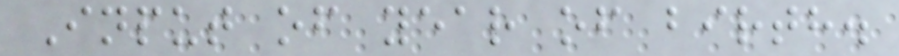Input of year of birth.
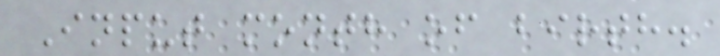Input month of birth.
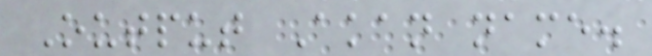Output Akan name.
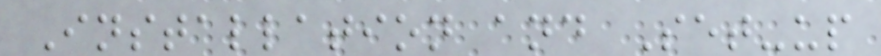Installation and Set-up
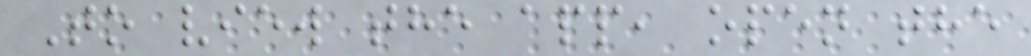To view the app, open the
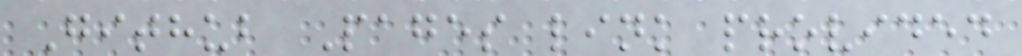Github Pages link provided
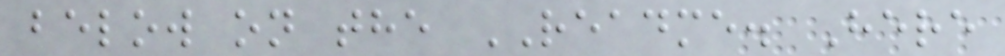below on the README. Here
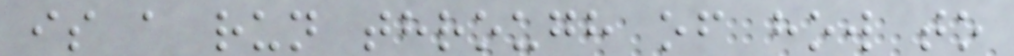is a run through of how to
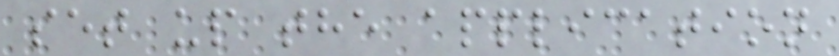set up the application
